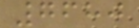7680
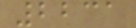2231
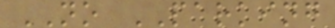NO PARKING
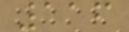116
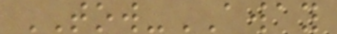TOW-AWAY
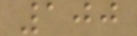100
